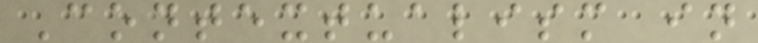Contextualism in
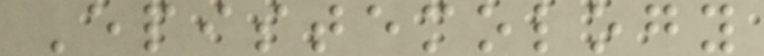Epistemology
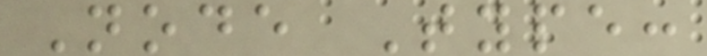Node Type:
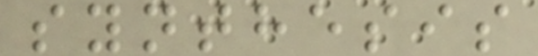synthesis
